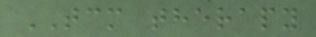TCM therapy
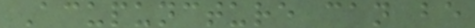Acupuncture can be
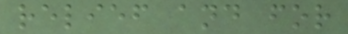relief and for
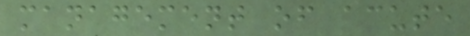management of acute
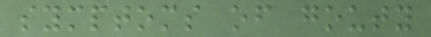symptoms of gouty
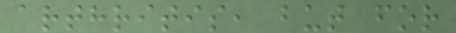arthritis, but for
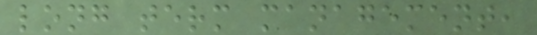long term management,
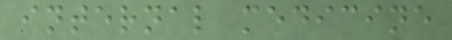internal medicine
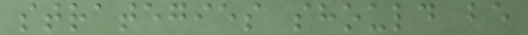strategies should be
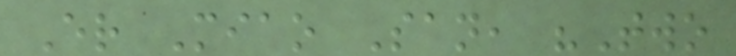Er Miao San, "Two
